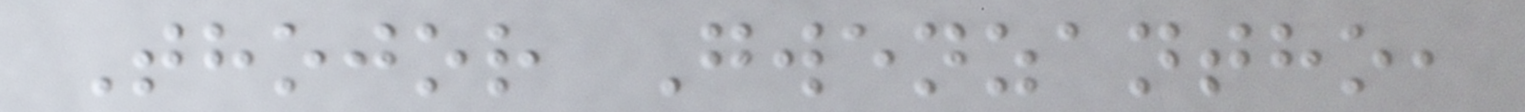Thojor Gwenzantho,
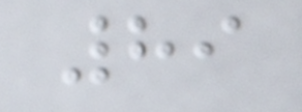89
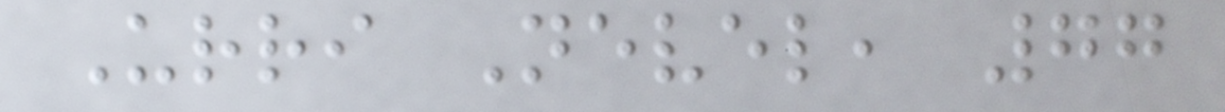Urri Nevel, 77
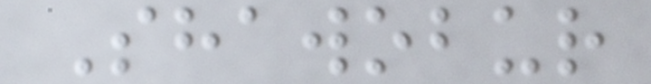Shawobur
